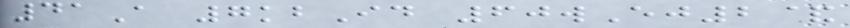41A 7kbId 60wEj2&
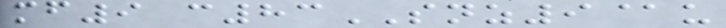mf9 c83SNZ9@u
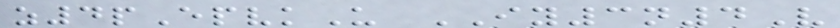z4pEpvkU IY3n4V
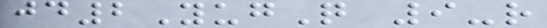jd2YugQ 9-r
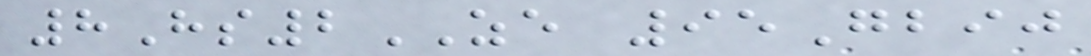8Hs2ZE 95Gbij
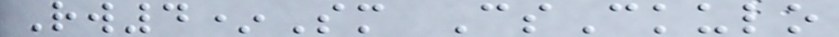Rw4*Sm CsCkulo
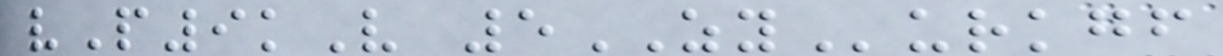vP9kV 5ZYurkgf
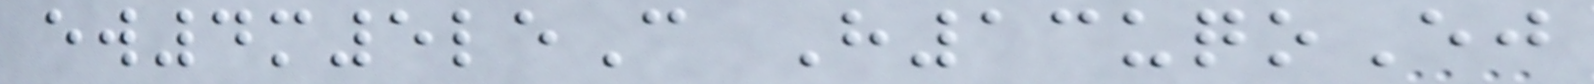ew4m5leC H13uqoEj
